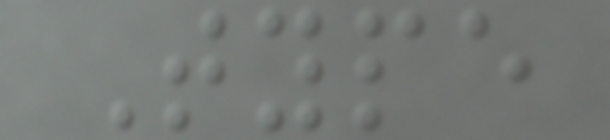Type
